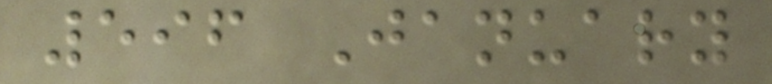596 January
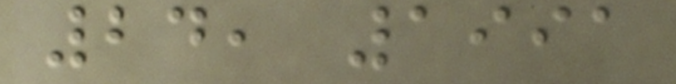24, 1991
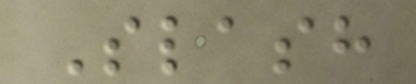Slash
